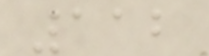112
